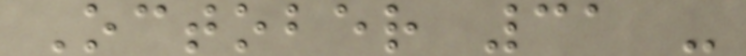October 31 -
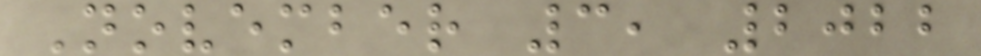November 3, 2022
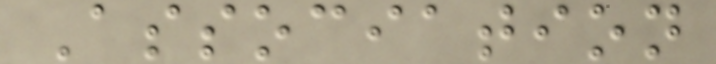Association
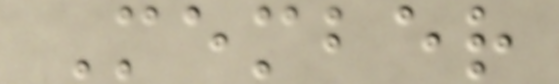Member
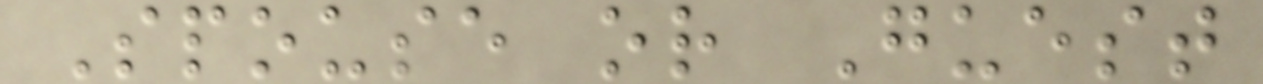Spouse or Guest
